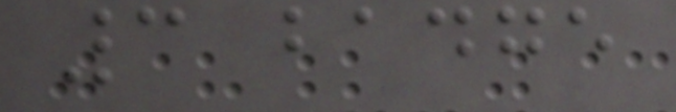3 badge
